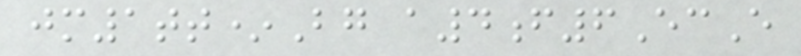jm1tt*Bg a4f6EcE
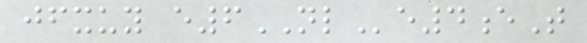jfxuy e6NLe4eT
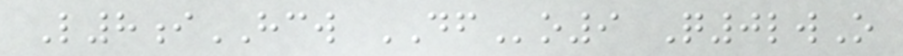L8iHCW DFo9 Q0lwO
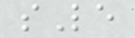sLe
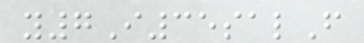y7I35salF
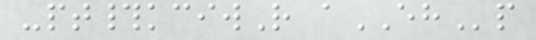-pt#kciwR aEHp
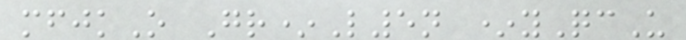mfjkO Gr*L5n *yQcU
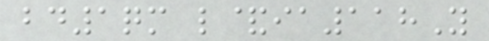bd1qm l&ia118Y
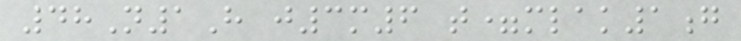48N1H j3m6 t=mlak1g
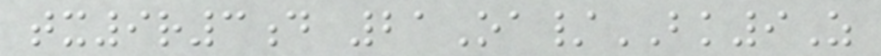tx9r3d 21Oa/BK9Z
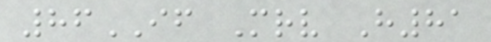86IF Mrv H81
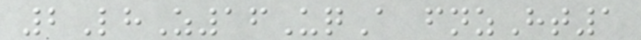2LhZ16UqA fnzHt1
